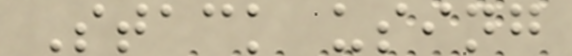Stack using
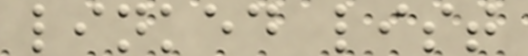linked list
